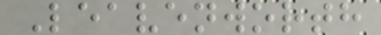Leavenworth
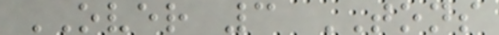OVER 3 TONS
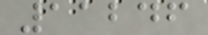11246
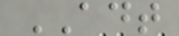ADT
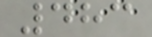483
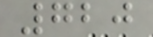720
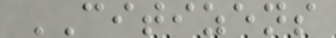CITIZENS
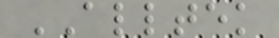ALLTEK
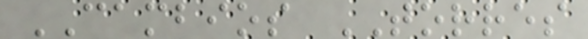CAMBIOS TORRES
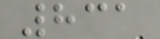831
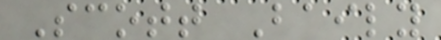Scott Baily
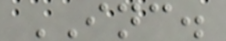INC.
